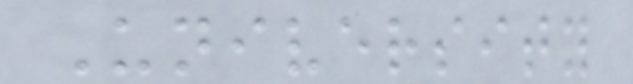University
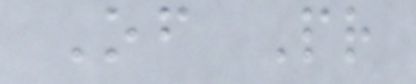Of Pr
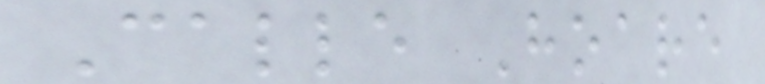Calle Hoare
